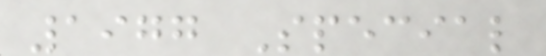1977 Special
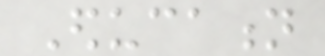Education
